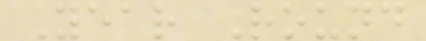Year Round
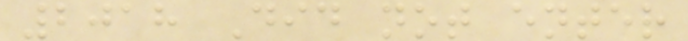2018 Did not enter
